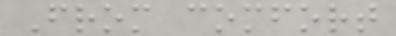From comfort
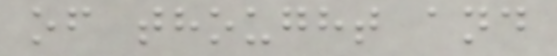of thought and
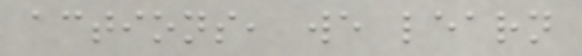actions, we learn
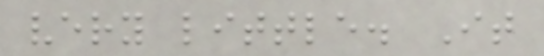very little. It
